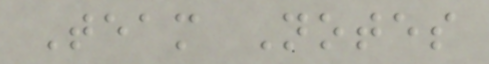Team Notes
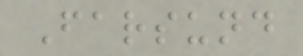Farsund
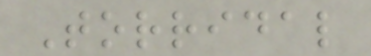Torridal
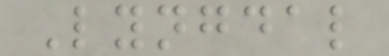Lyngdal
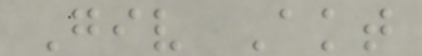Giv Akt
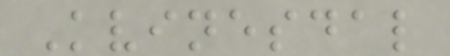Kvinesdal
